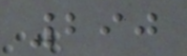290
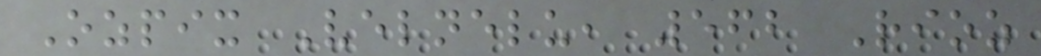Ozpix Velnelu, 562 Rioz
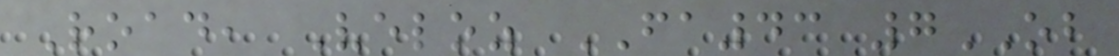Road, Veloz FA43 7OB
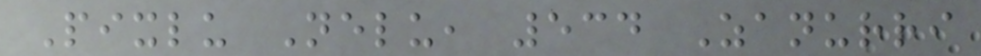Pixlu Nelu, 534 Zanurri
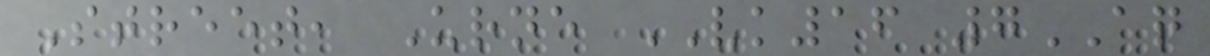Street, Urne VK16 7AQ
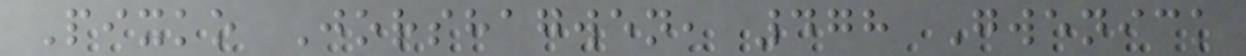Pixko Jorshagwen, 478 Gwenick
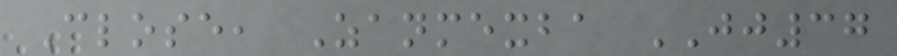Close, Zanmexba JJ37
